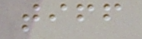tiff
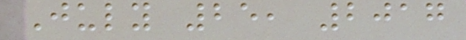July 25, 2017
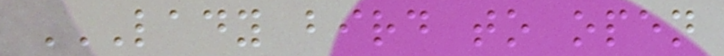LADY BIRD TO OPEN
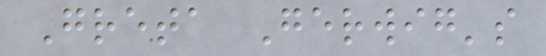Greta Gerwig's
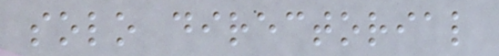solo directorial
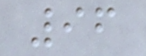96
